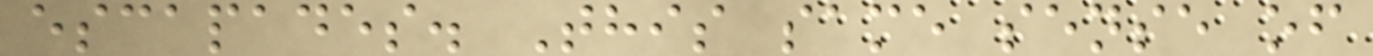escapades. This same sense of
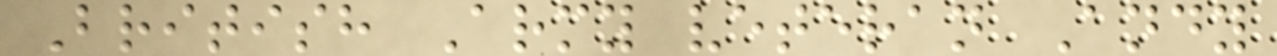British Army veteran Andy
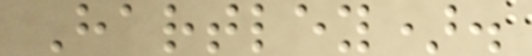Hartley).
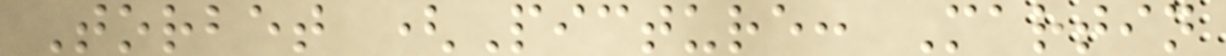Torbet (Picture: Martin
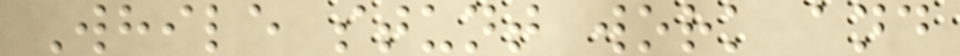While stunt work and
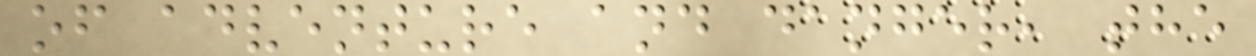of adventure and danger, the
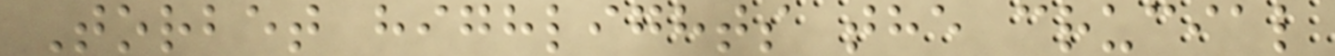Torbet highlights the crucial
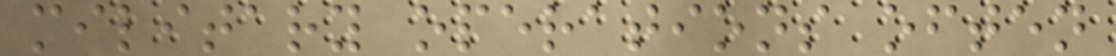military operations often
